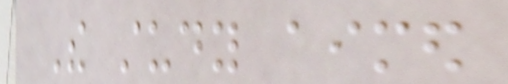The study aimed
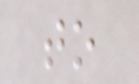to
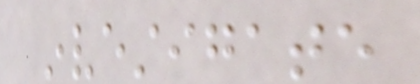investigate
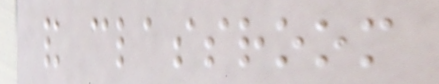and classroom
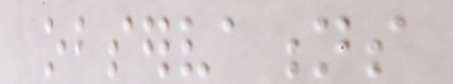observations
